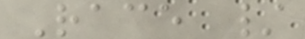Race /
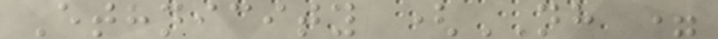Ethnicity (NH =
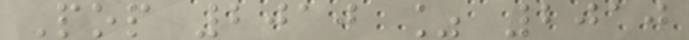Pop 2010 % 2010
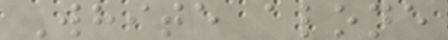White alone
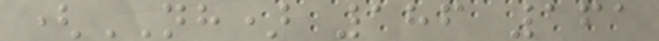(NH) 186 161
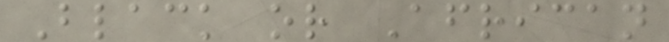Black or African
